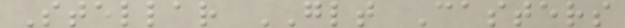Stellar GLT Casters
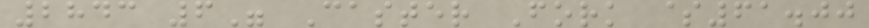2843 6" Caster Fork $61.00
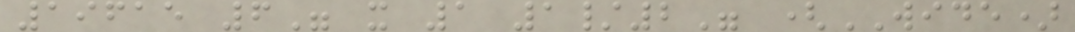19615 6" x 1 1/2" (WIDE)
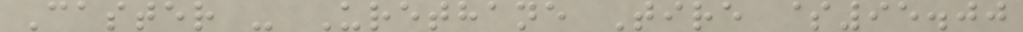Caster - Urethane Tire $95.00
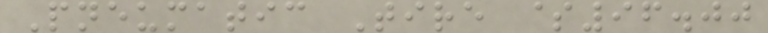Pneumatic Tire $96.00
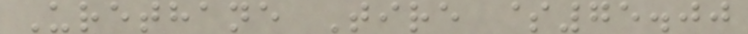Urethane Tire $75.00
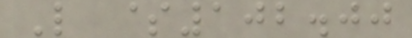L $102.00
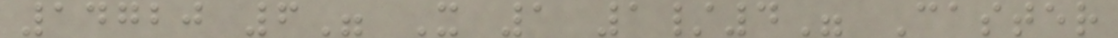14720 6" X 1 1/4" Caster
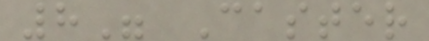8" Caster
